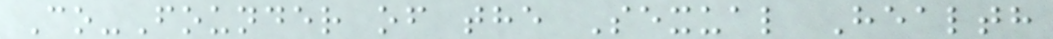Co-Founder of the Sexual Health
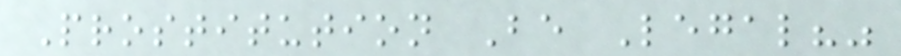Prostitution Be Legal?"
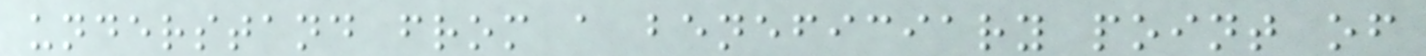understand from a beneficiary point of
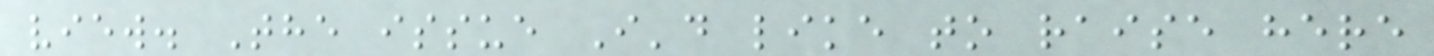view. The issue I'd like to raise here
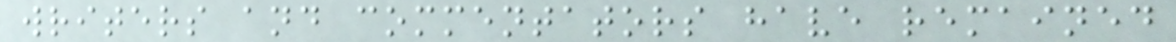writers and commentators have remained
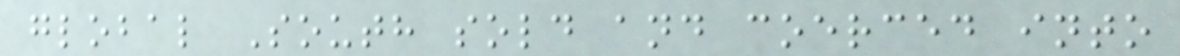global South sold and coerced into
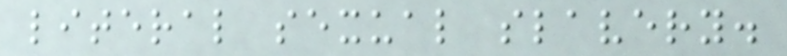literal sexual slavery.
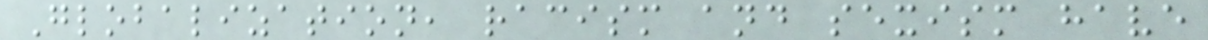Globalization, racism and sexism have
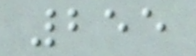255
